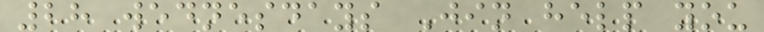28 wednesdays Jin help you
